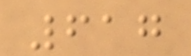617
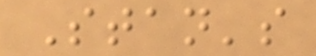Stan's
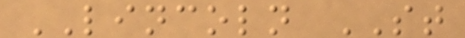LINCOLN ST
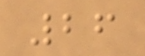26
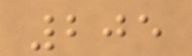205
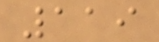119
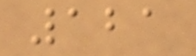121
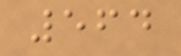564
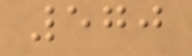570
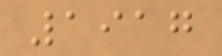1917
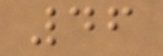46
